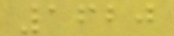1620
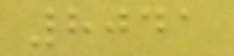8041
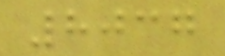8037
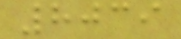8039
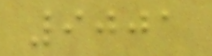9001
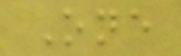One
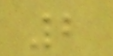2
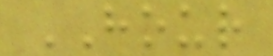HOUR
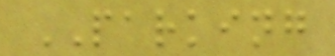PARKING
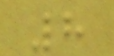8
